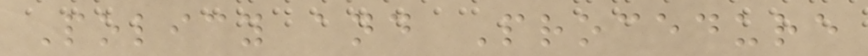Policy and Procedure
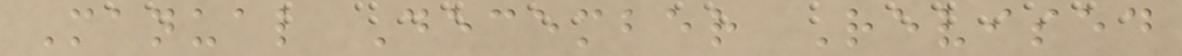Manual December Revised
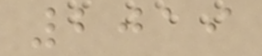2019
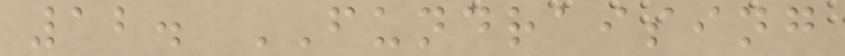12. FUNDRAISING
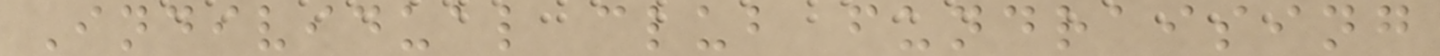Individual club fundraising
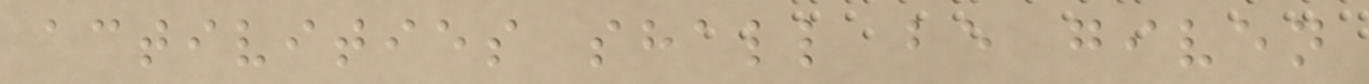activities shall be given
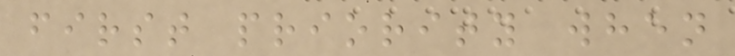first priority when
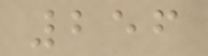256
